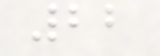22
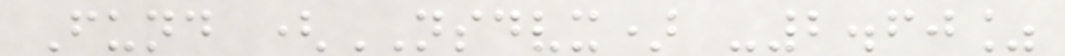Fund (NSDVX) -2.60%
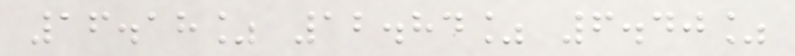16.18% 12.84% 6.40%
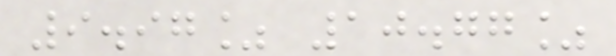9.97% 10.77%
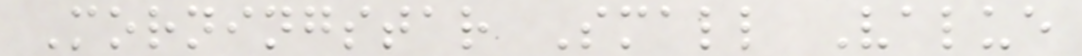Morningstar Small Value
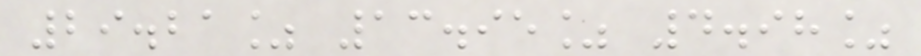29.21% 13.95% 4.98%
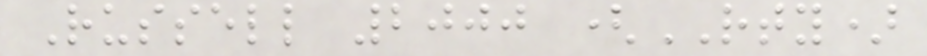Russell 2000 (RTY)
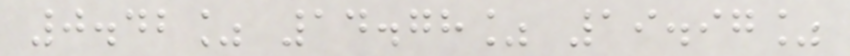0.42% 14.78% 19.97%
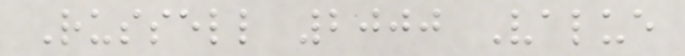Russell 2000 Value
